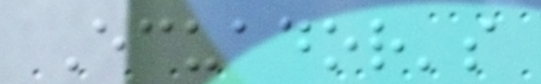Ecuador's
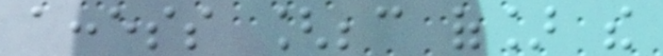access [because of] the
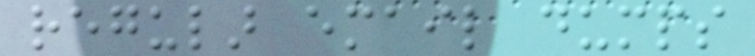regular email dumps
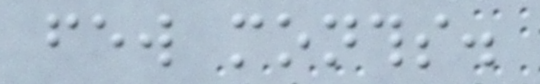few months.
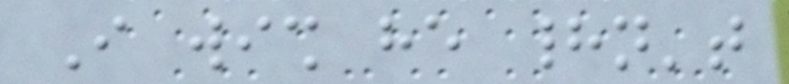I wish he hadn't
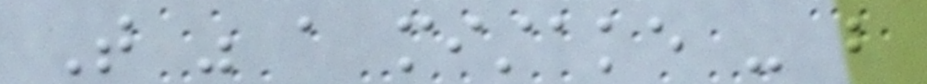That was a mistake - but
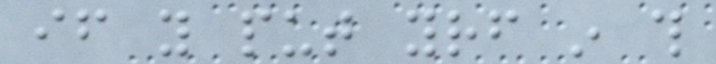if you put yourself in this
